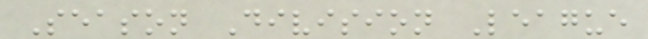Season Division League
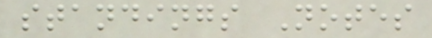standings Notes
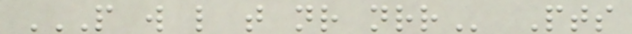P W L T NR NRR Pts
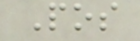Pos
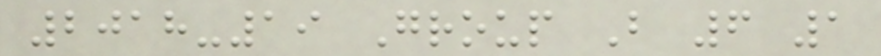2018-19 Group B 6 1
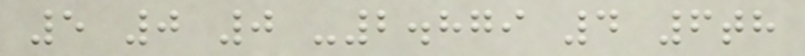5 0 0 -2.879 4 6th
